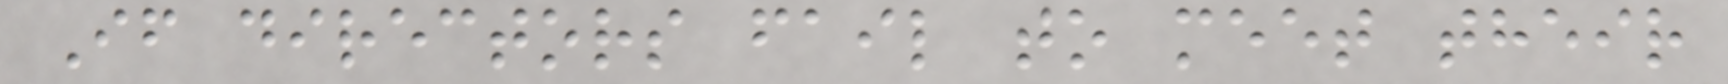If directors fail to meet their
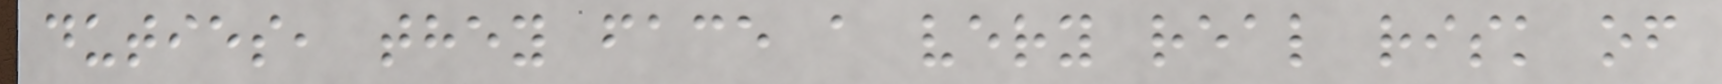duties, they face a very real risk of
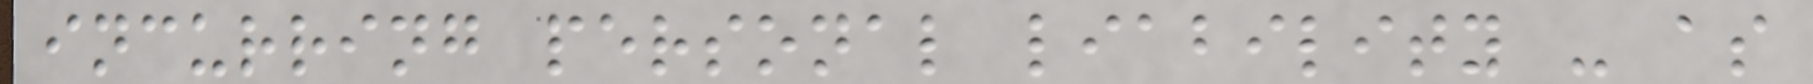incurring personal liability - as
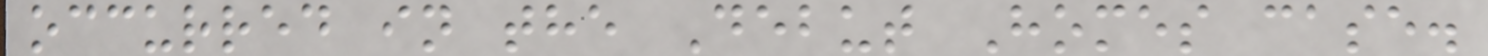occurred in the Debut Homes case.
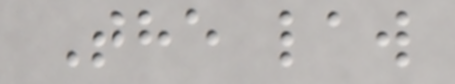The law
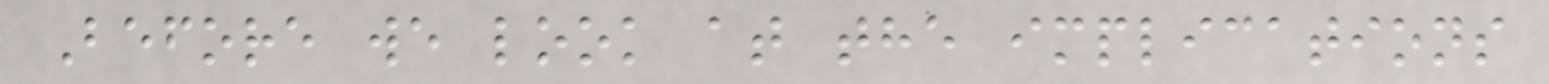Before we look at the implications
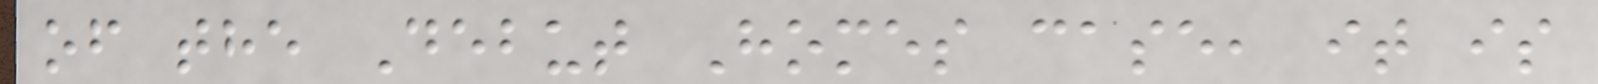of the Debut Homes case, it is
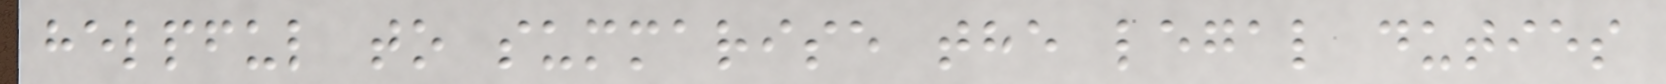helpful to summarise the legal duties
